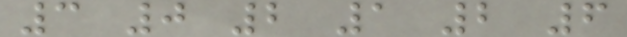3 0 2 1 2 6
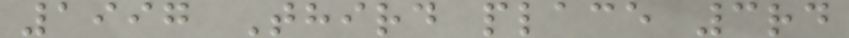1997 Third place 3rd
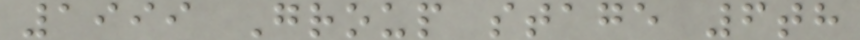1999 Group stage 6th
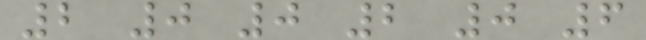2 0 0 2 0 6
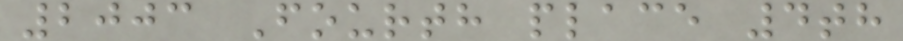2003 Fourth place 4th
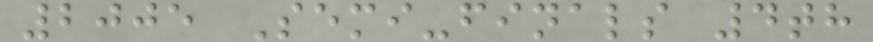2005 Semi-finals 4th
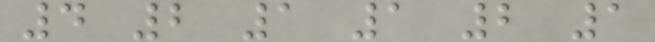4 2 1 1 2 1
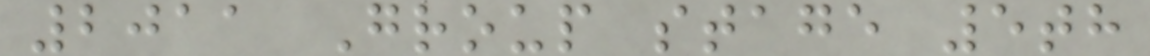2011 Group stage 5th
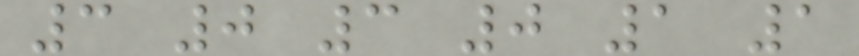3 0 3 0 1 1
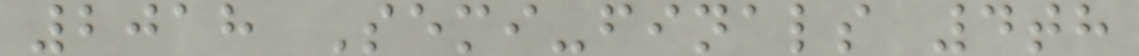2018 Semi-finals 4th
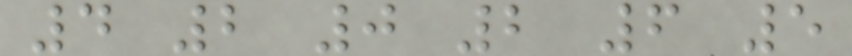4 2 0 2 6 5
